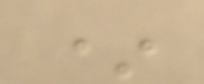*
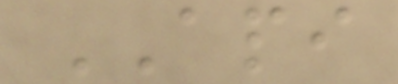API
